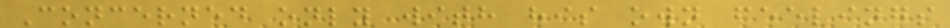Concerned only with his own feelings
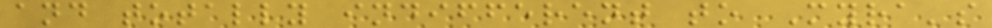and totally indifferent to Myra's
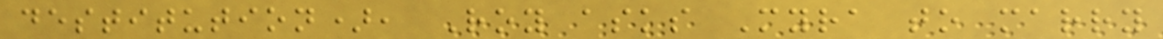destitution), Roy asks Myra to marry
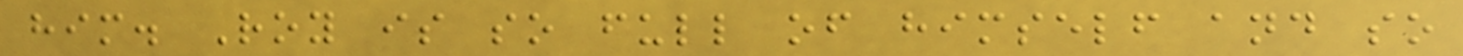him. Roy is so full of himself and so
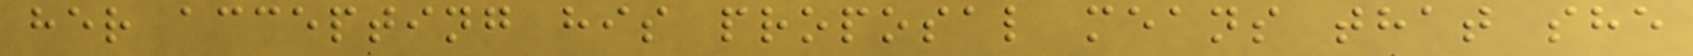her accepting his proposal means that she
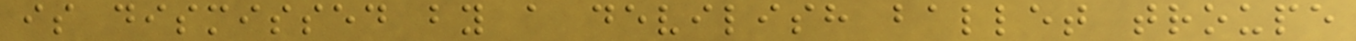is dismissed by a devilish ballet troupe
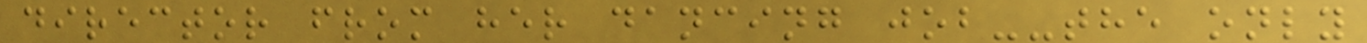director from her dancing job--the only
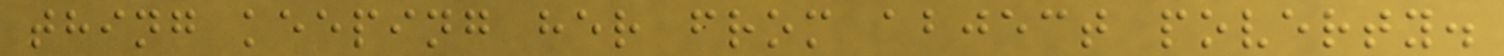thing keeping her from abject poverty.
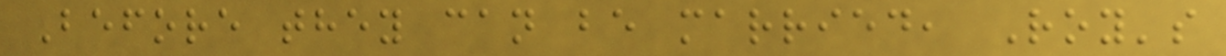Before they can be married, Roy's
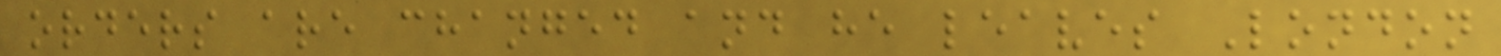orders are changed and he leaves London
